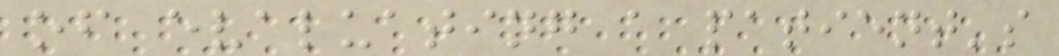of evaluating a patient's
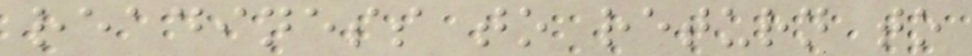readiness to return to
